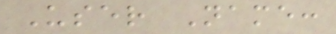User Name:
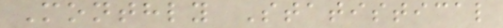Monthly Statistical
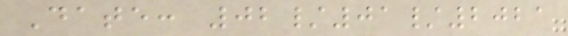Date: 02/01/2021
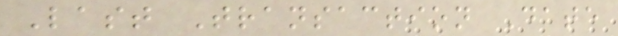Last Transaction Date
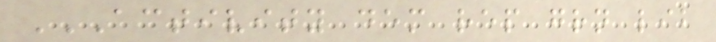ACTIVITY DEM REP GRN LIB
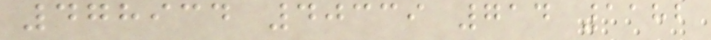478934 40339 714 1182
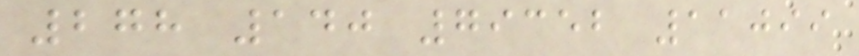278 140 79352 11099
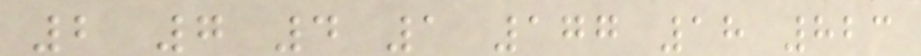2 7 4 1 177 18 823
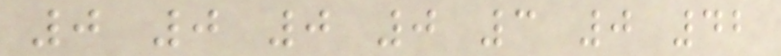0 0 0 0 3 0 42
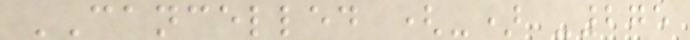CANCELLED (-) -275
